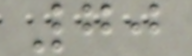70
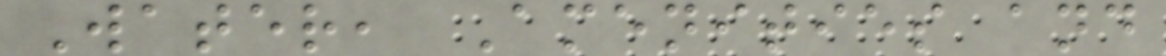Water, Amenities and
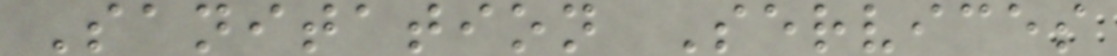Sanitation Services
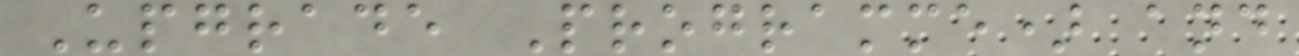Upgrade Programme) and
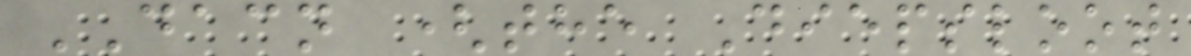DACN (the Diepsloot
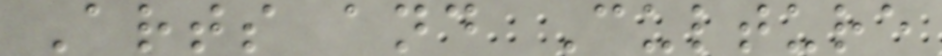Arts and Culture
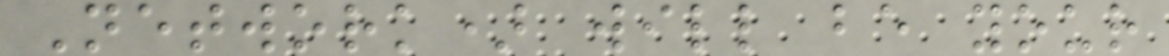Network) will be your
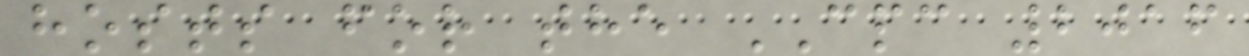hosts for the CPC 2016
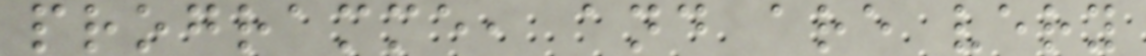programme, and are very
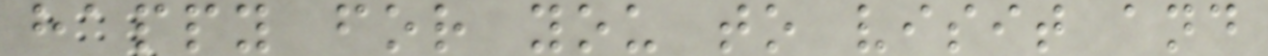happy for you to visit and
